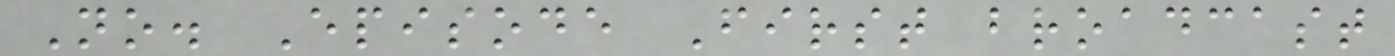No. Episode First broadcast
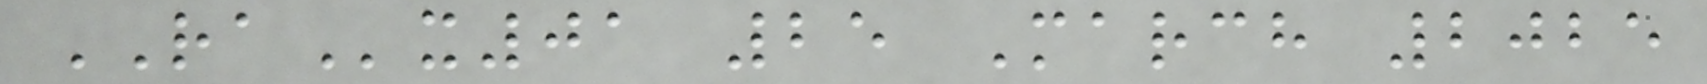RAx01 25 March 2025
